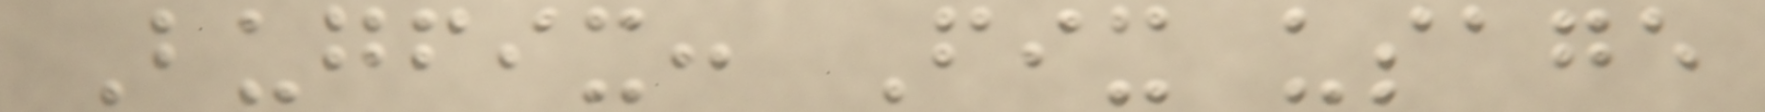Bugfix: Fix usage
